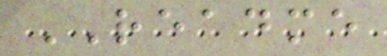README
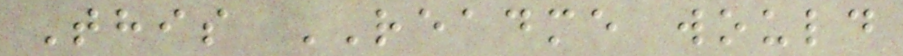This README would
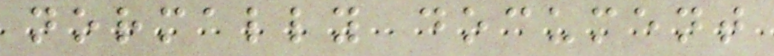normally document
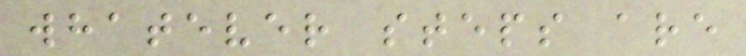whatever steps are
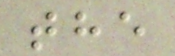the
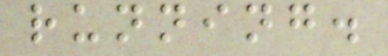running.
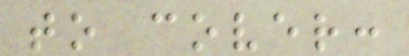to cover:
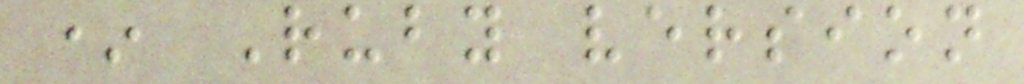* Ruby version
